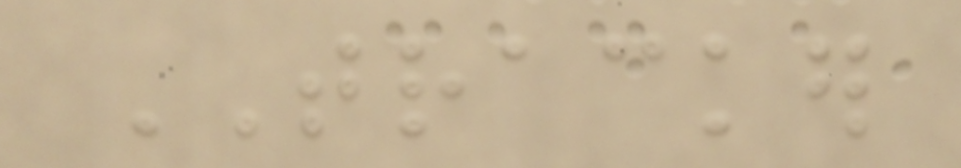TRACKER
